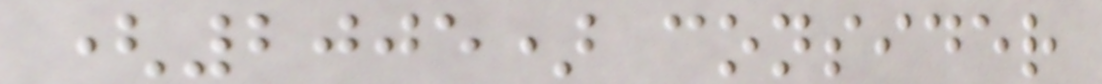(2005) consider
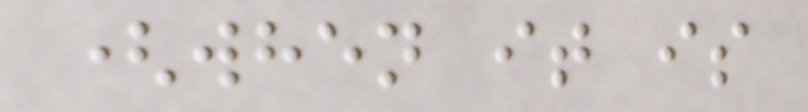(when it is
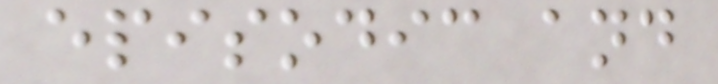episodic and
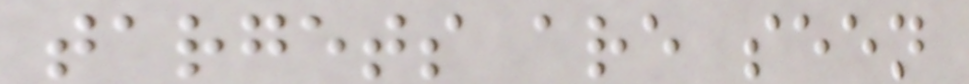targets are seen
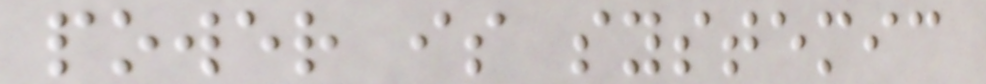power is systemic
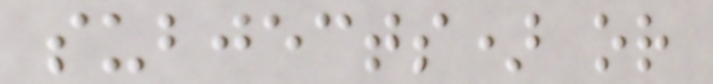subjects) or
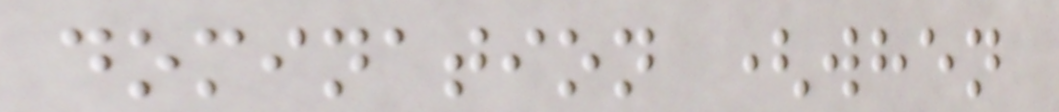domination (when
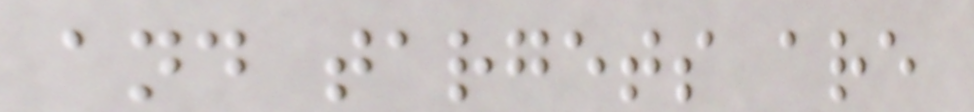and targets are
